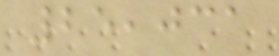25,031
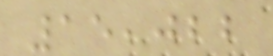15,022
